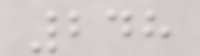248
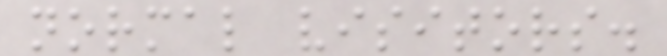normal visitors.
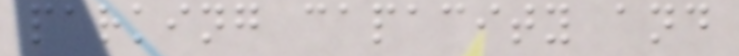parking capacity and
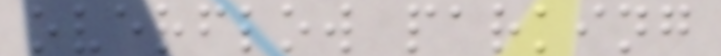overflow parking
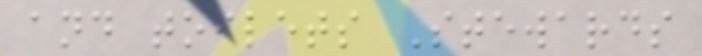and toilets Stewards
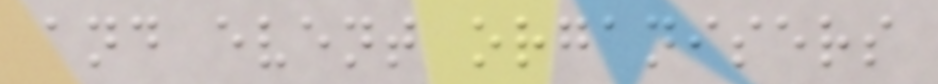and event organisers
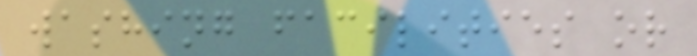washing facilities or
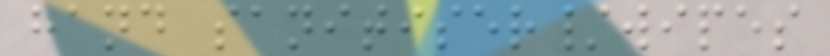hand sanitiser/wipes
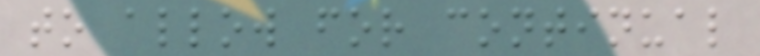to allow for continual
